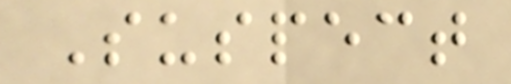Suspect
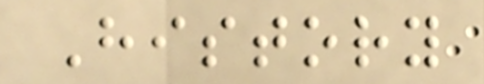History
